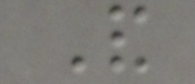And
